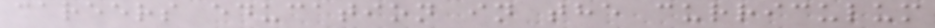careers education in the curriculum
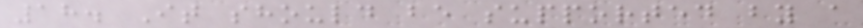18. It should be supported by a
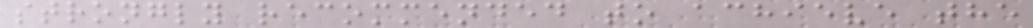strongly recommended to achieve the
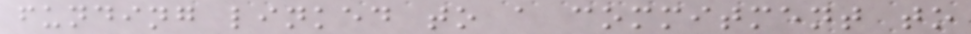funding linked to a commitment to
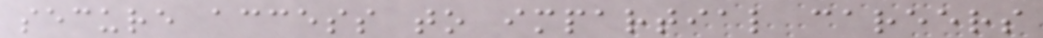secure access to impartial careers
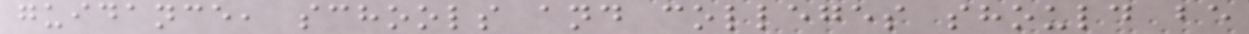guidance, schools and colleges should be
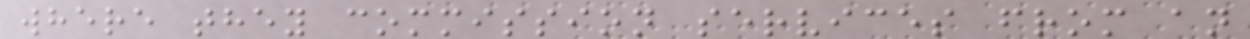where they commission services from an
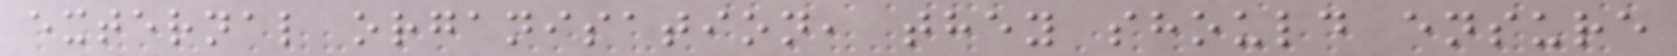external organisation, they should ensure
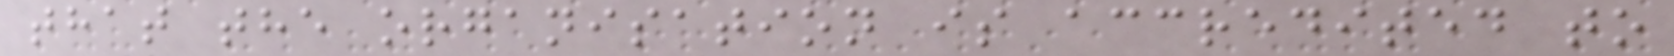that the organisation is accredited to
